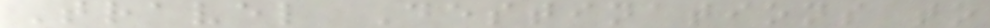Travel Destinations to
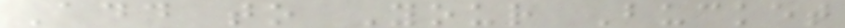Add to Your Bucket
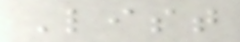List
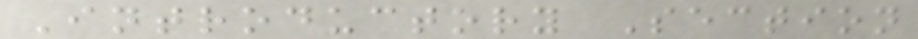Introductory Section
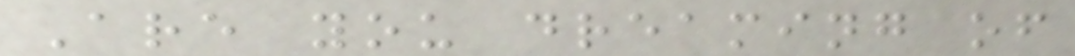Are you dreaming of
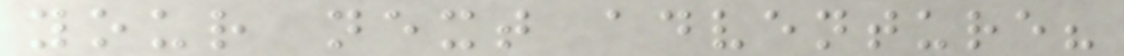your next adventure?
